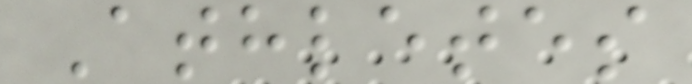Athletes
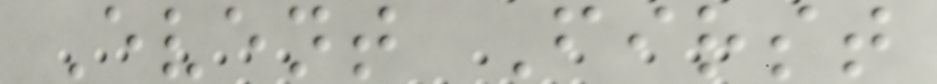Event First
